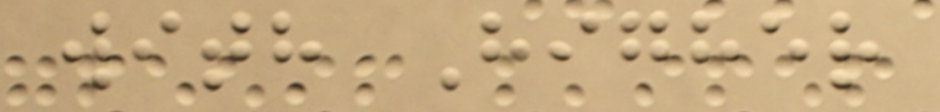with Higher
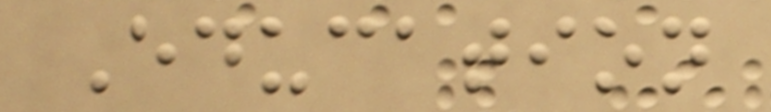Education
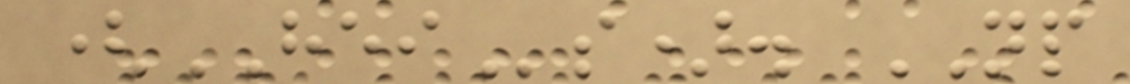(HEIs). NP
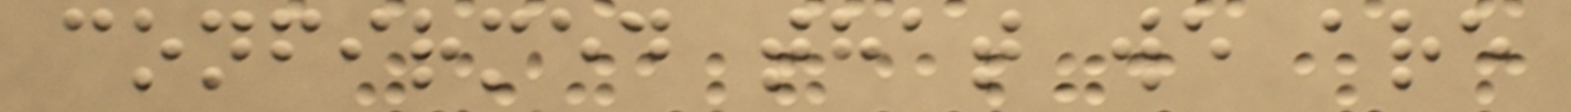confirmed that we are
